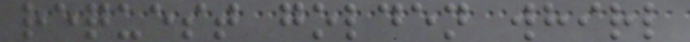request golden whirl
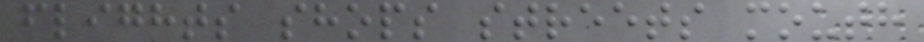flights shops streets mouth
